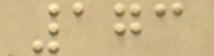173
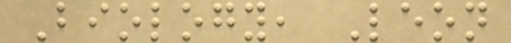Biology, Leon
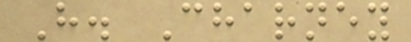H. Charney
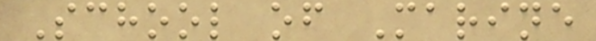School of Marine
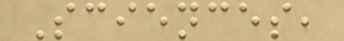Sciences,
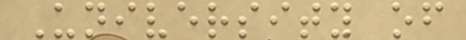University of
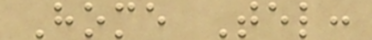Home Tel:
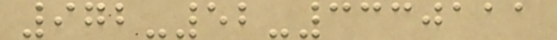972-52-3330111
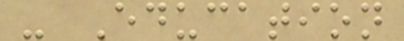- Education
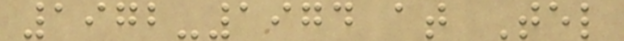1972-1974 at Tel
